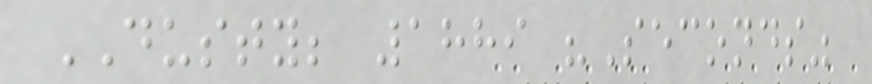DUSTY; 1889 "Seconds"
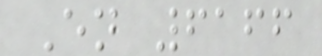En 6166
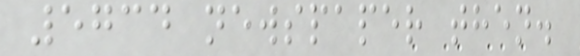5734 newspaper then.
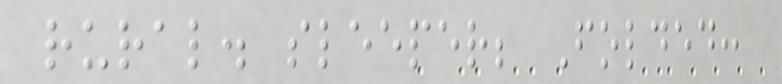rural. sleeper; Folded:
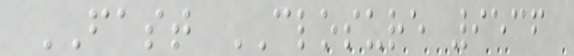FAST CLOSURE 9536
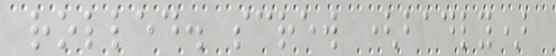rolled. screw (badly)
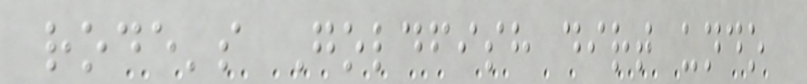rode's Goldfish dirt undo
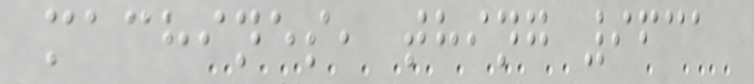machines, thing 9631
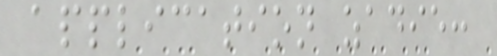application zadie:
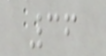36
